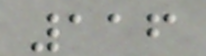116
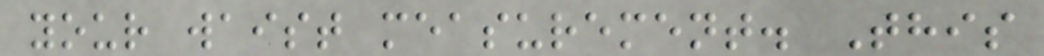your waist measurement. This
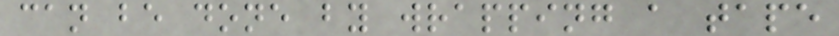can be done by wrapping a tape
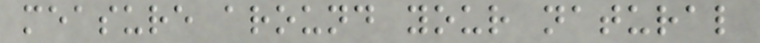measure around your natural
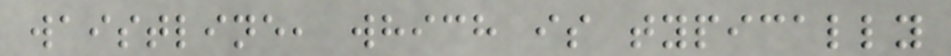waistline, which is typically
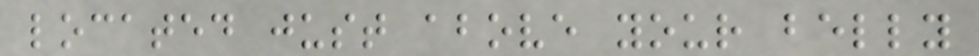located just above your belly
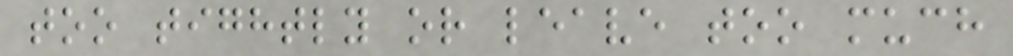too tightly or leave too much
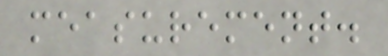measurement.
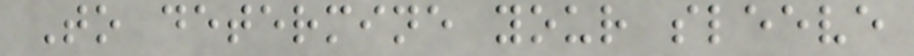To determine your sleeve
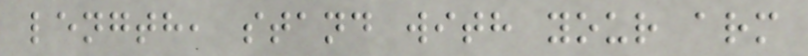length, stand with your arm
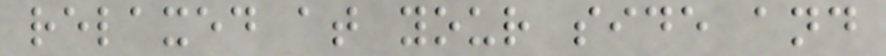relaxed at your side and
